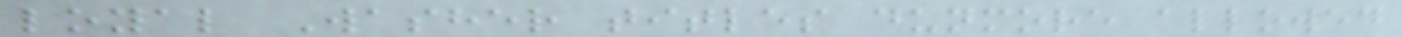loyal Washer titles dunmore allowed
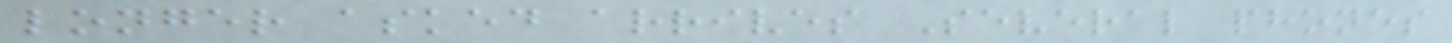longer asked arrives Several phones
